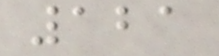121
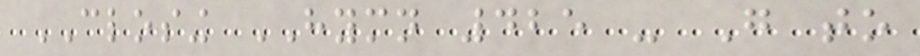CLOSING HYMN 425 - Go to
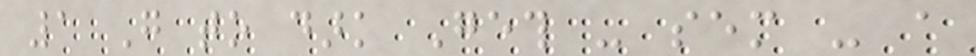1 Go to dark Geth - sem - a
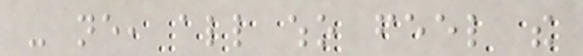- ne, all who feel the
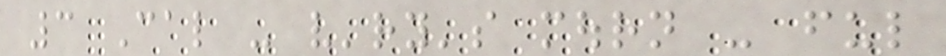3 Cal - v'ry's mourn - ful
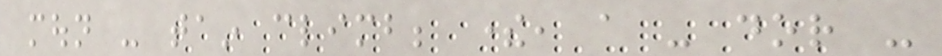moun - tain climb; there, a - dor -
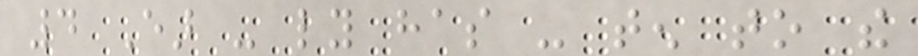4 Ear - ly has - ten to the
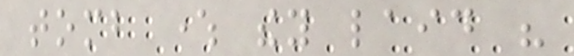tomb where they laid his
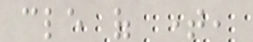cle of time,
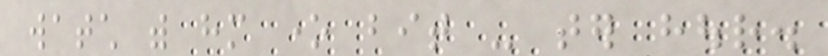watch with him one bit - ter hour.
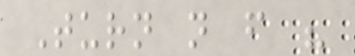Turn not from his
